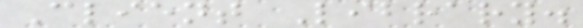Client Library.
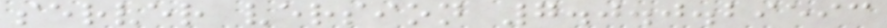server version 7.0.0.29593
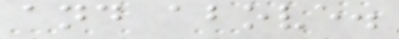and above.
